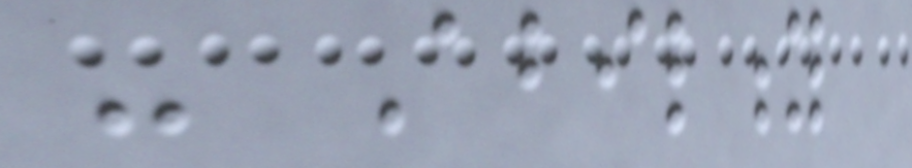- Ability
